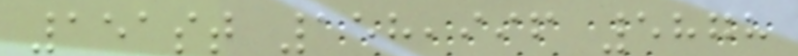151st 158,996 5878
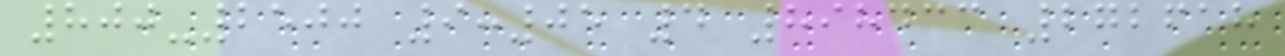800-2500 9:05 4 898433 272618
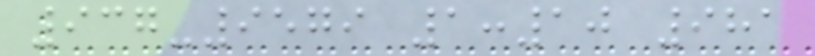937-9579 1:10 981
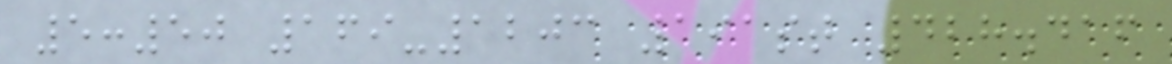5:50 169-1203 191st 428.416
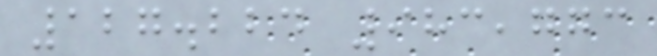127.224 983,773
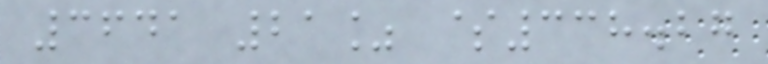3641 21% $338.27
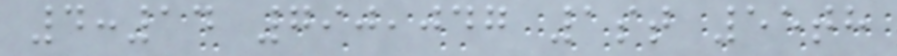4:14 790,047 1st 55th
